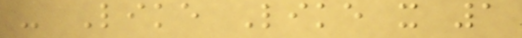- Like Like x 1
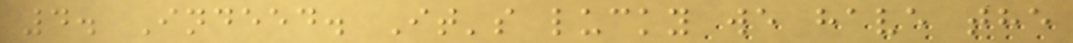4. Indeed. It's lucky we have the
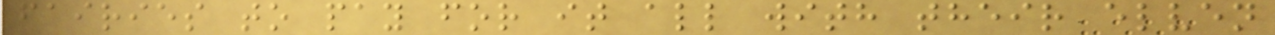fairies to pay for it all with their elven
